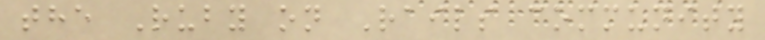the Ruby on Rails community
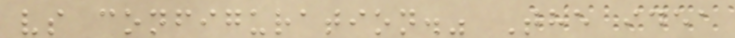vs configuration." The idea
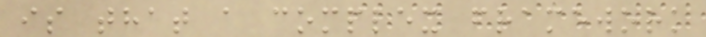is that a complex framework
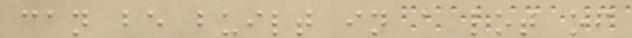can be built in a lot of
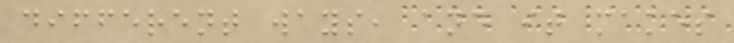different ways, and it makes
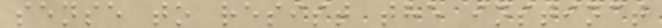sense to resist the instinct
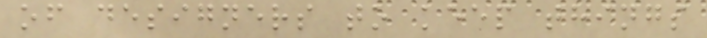of designers to keep things
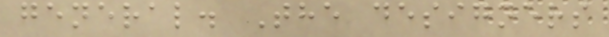general. The designers
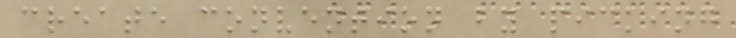create convention by picking
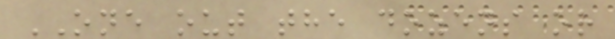ONE out the dozens or
